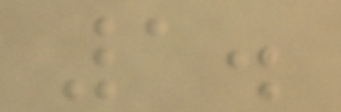1.
